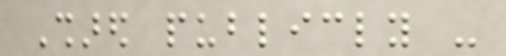Shared publicly -
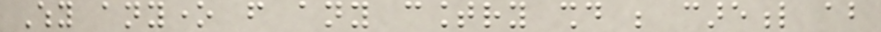Why anyone from any country should be careful about
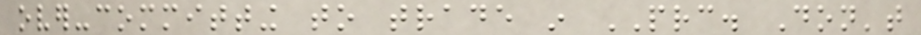over-committing to trade in PRC. Don't
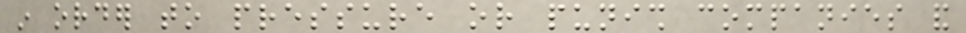in order to pressure or punish companies and
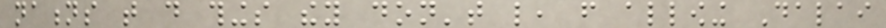nations that do things they don't like, from allowing Dalai
